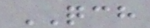QCH
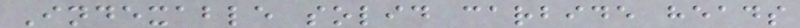Indexable solid carbide heads
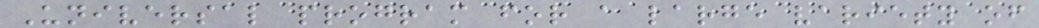Universal program for a large variety of
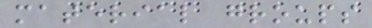material groups
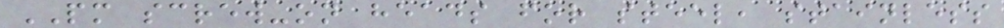PM screw-on heads for steel, stainless
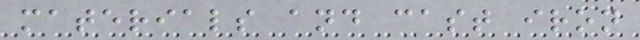materials and cast iron
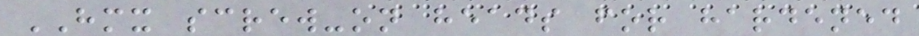HMX screw-on heads for hardened
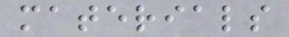materials
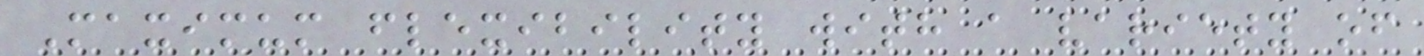Maximum flexibility with a variety of
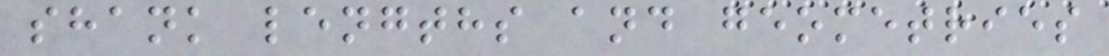shank lengths and geometries
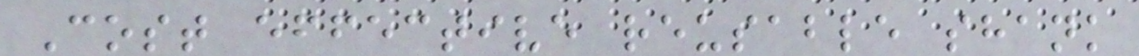Cost effective reusable shank
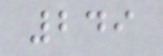249
